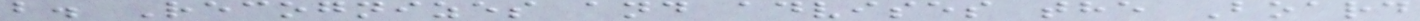b. Recognizes and advises the Board
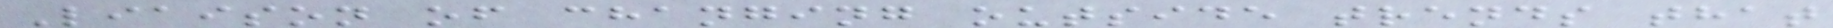Liaison of changing outside trends that
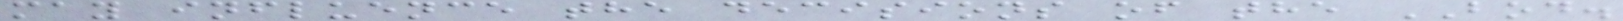may influence the decisions of the BOD.
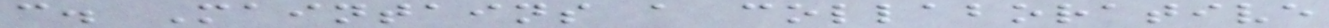c. Maintains a collaborative
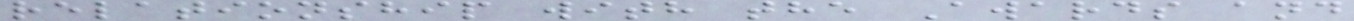relationship with the Awards and
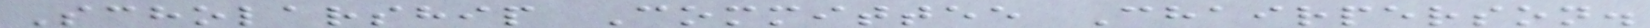Scholarship Committee Chairperson.
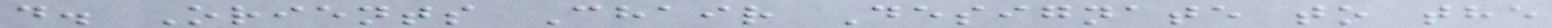d. Orients Chair Designate to the
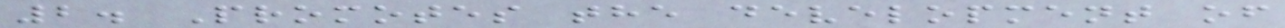2. Promotes the development of
